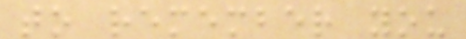to remember you
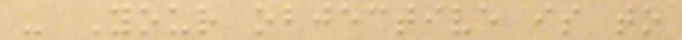- Your objective is to
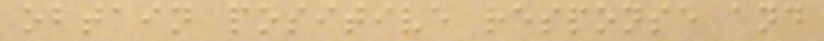obtain positive response and
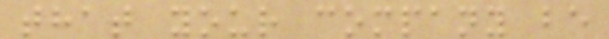that your company be
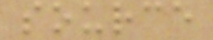source
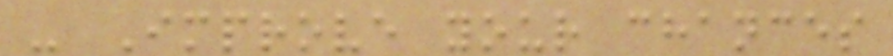- Improve your chances
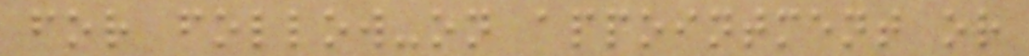for follow-on appointment or
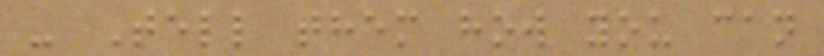- Tell them how you can
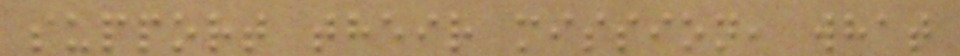support their mission, what
